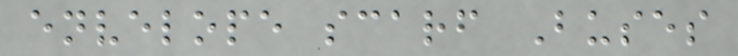envelope scarf Buses
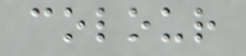colour
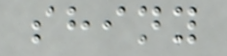shiny
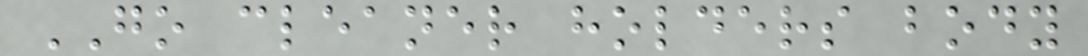GO cleaner holders body
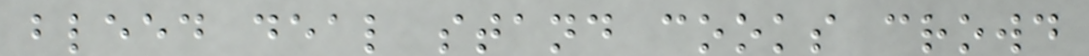bleed deal stand cooks crowd
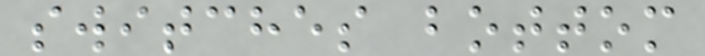switches bottom
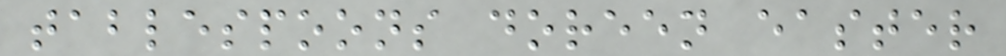tablespoons doreen easter
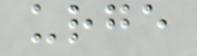urge
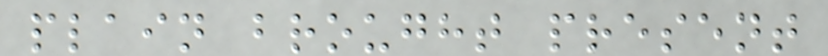plain brought present
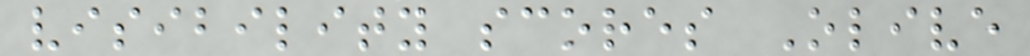visibility scores Olive
